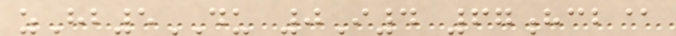zHb5DU 0I4 67hcb@
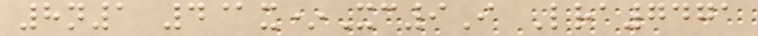8n1 4@x*Xc9I Lra7471
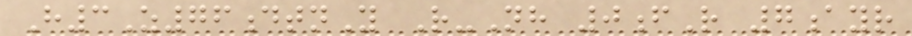H3Z76dtnY R-Nh 0fR 7ayr
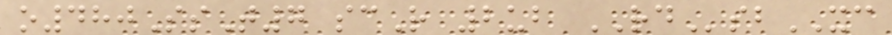o480SsT7 scR 2ub RDsbXC
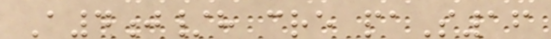A4j/h cre paS16
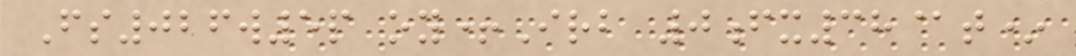Fs026w5p oy+Irb 0fx38@t*
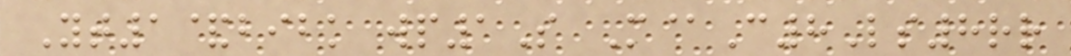Yt1&bibk wp1S M@C8Ls8rr
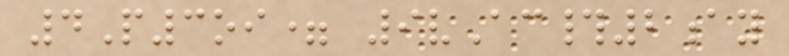4P3oi= 9vAc#2ay
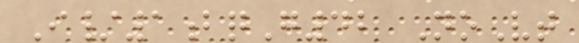I/1bqG42 NoVt
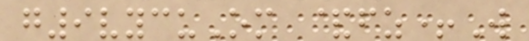g9vycuOm &fz+W
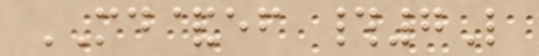MD&ef #7L
